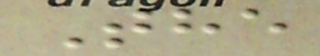The
